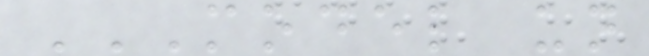MODEL UN
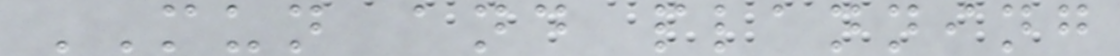MUN and planning
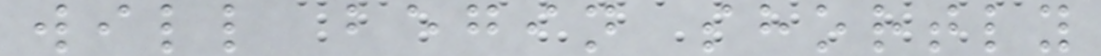will begin shortly
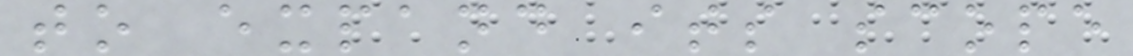to expand its scope
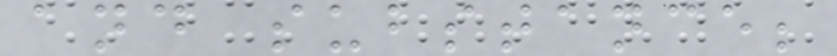and substance;
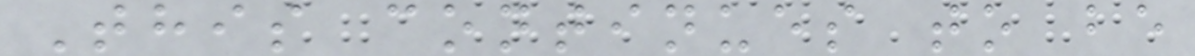This continues to be
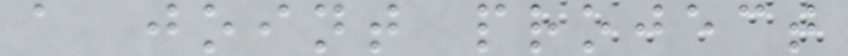a joint project
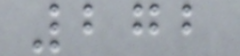272
